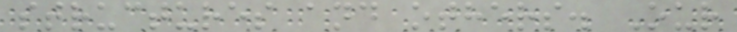structures and others. Our
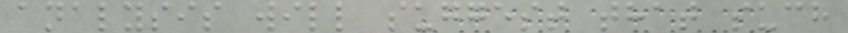analysis will suggest that such
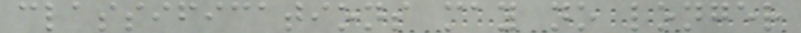classifications may no longer
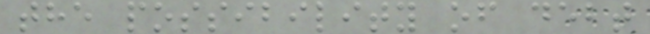the possibility of debt
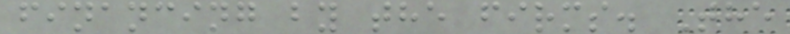financing by the firms. The
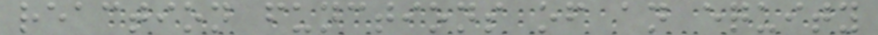reaction functions of an equity
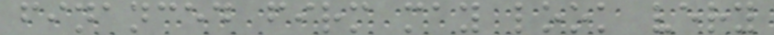financed firm may look very
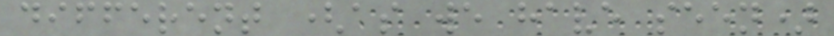different (as we have seen)
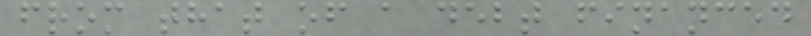from that of a debt financed
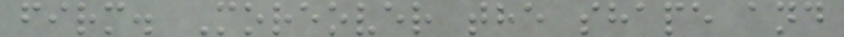firm. Moreover the shape and
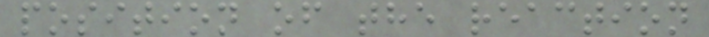position of the reaction
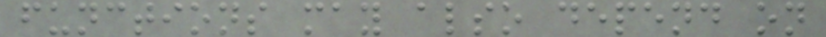functions may also depend on
